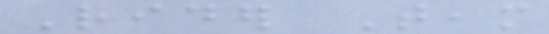Rider Team
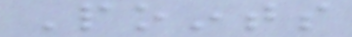Points
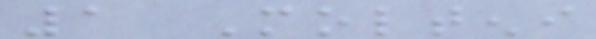1 Molteni
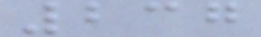237
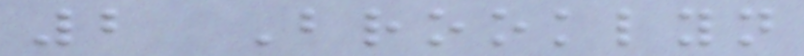2 Brooklyn
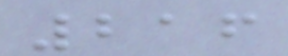216
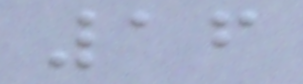16
